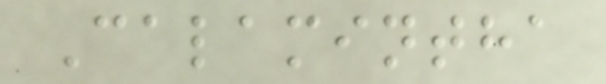Calamintha
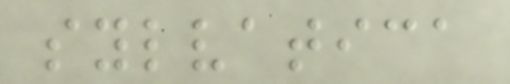sylvatica
